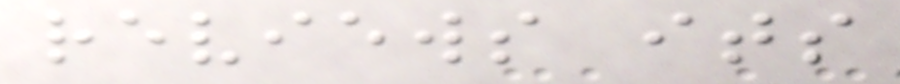reviews its
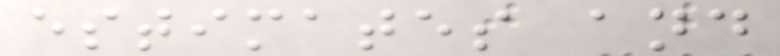estimates and
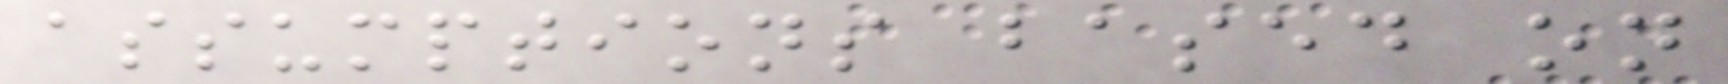assumptions based on
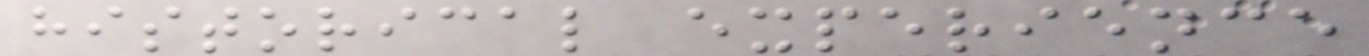historical experience
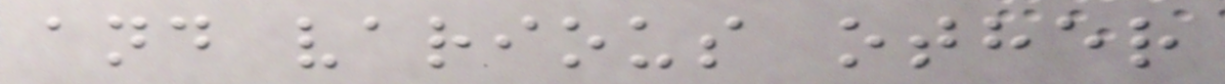and various other
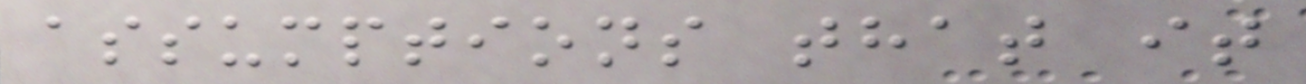assumptions that it
